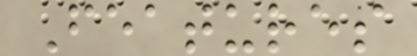Features
